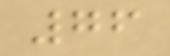76
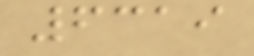6319
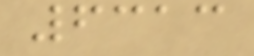6313
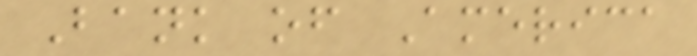Bank of America
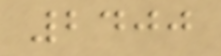2400
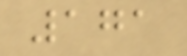171
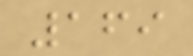169
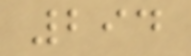294
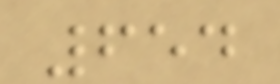654
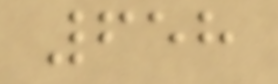658
